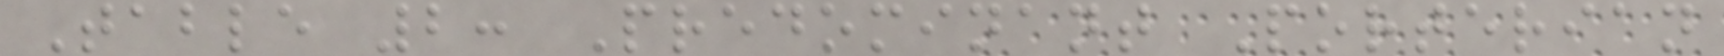Table 2: Predominant Porterian
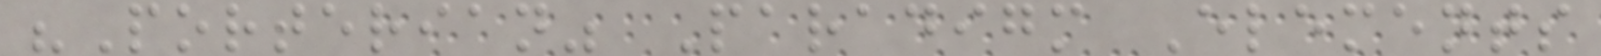"Porterian" Paradigm Elements
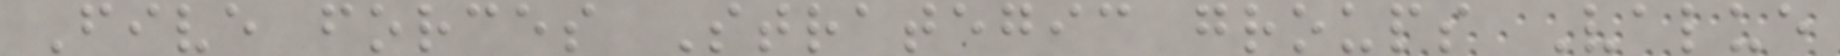Five forces Strategic groups Value
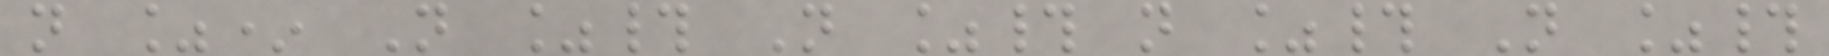n %* N %# N %# n %# N %#
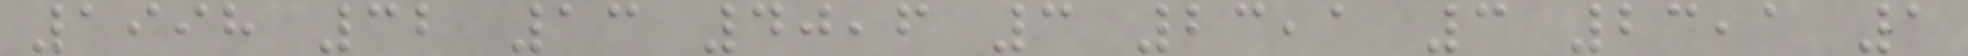1998 32 13 40,6 3 23,1 3 23,1 1
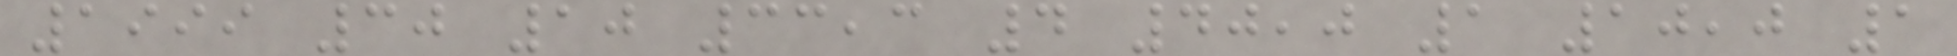1999 30 10 33,3 4 40,0 1 10,0 1
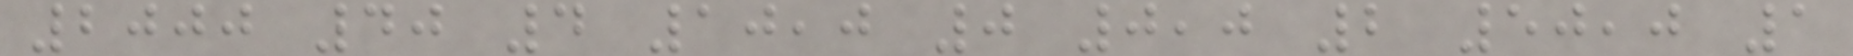2000 40 4 10,0 0 0,0 2 50,0 1
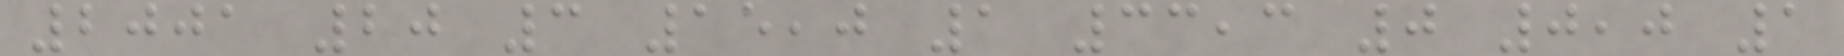2001 20 3 15,0 1 33,3 0 0,0 1
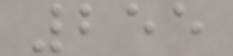255
